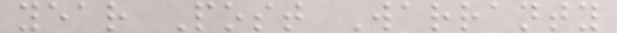year Post Warranty
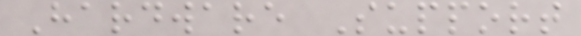Hardware Support
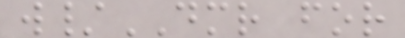w/DMR for
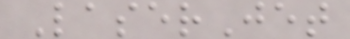LaserJet
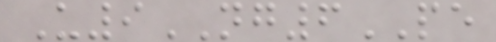U9NG6PE
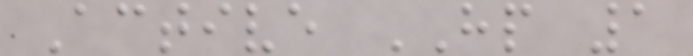Active HP 1
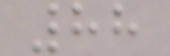88
